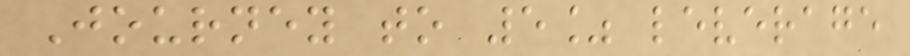Journey to 5% leverage
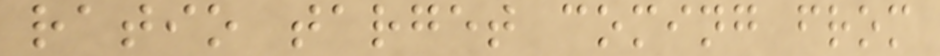ratio target coming from
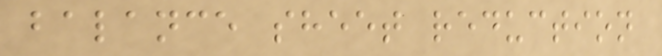balance sheet reduction
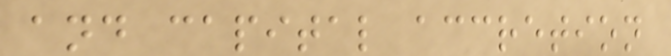and capital accretion
